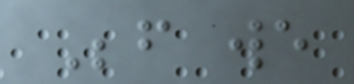Before we
